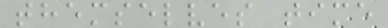themselves time
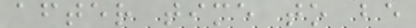after time to be
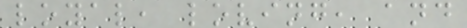loyal, loving, and
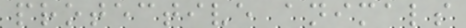protective animals
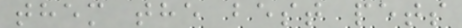them the best pets
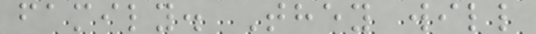family. They will
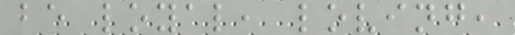be loyal, loving,
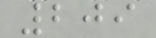209
